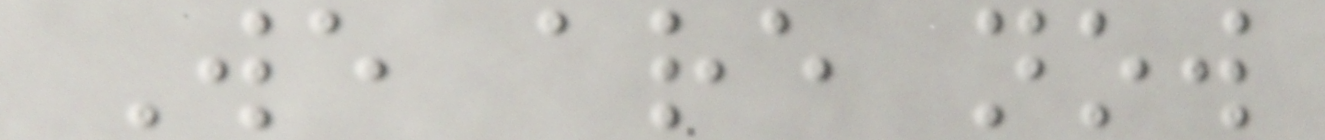We are now
